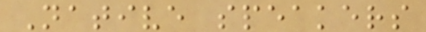Native speakers
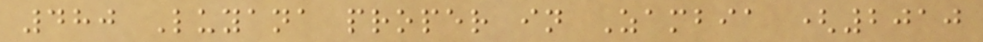480 Luyana proper in Zambia (2010
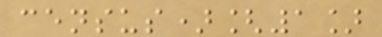census)[1]
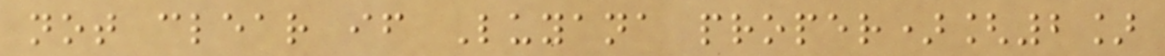not clear if Luyana proper)[2]
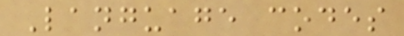Language codes
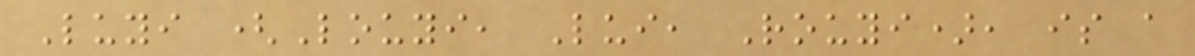Luyi (Louyi, Lui, Rouyi), is a
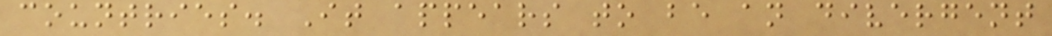countries. It appears to be an divergent
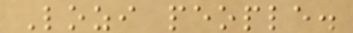Lozi people.
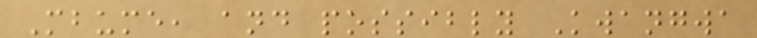Mbume, and possibly Kwangwa
